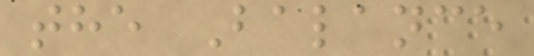the Balance
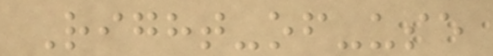Right-of-use
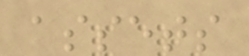assets
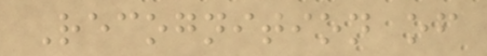Recognition of
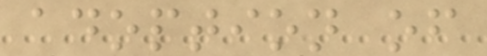adoption of
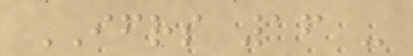IFRS 16 -
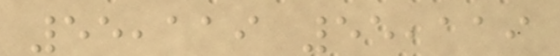55,119 55,119
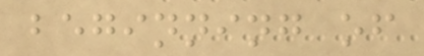beginning of
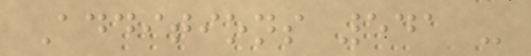Additions 541 -
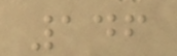146
